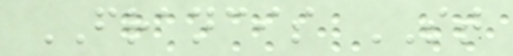FRANCIS ST
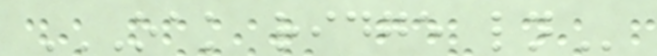OAK RIDGE LN
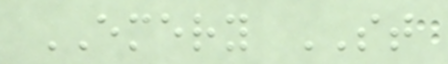EMERY ST
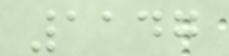1147
